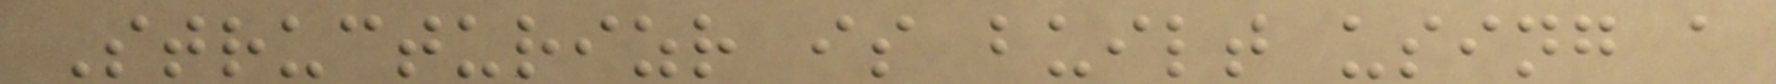Structurizr is built using a
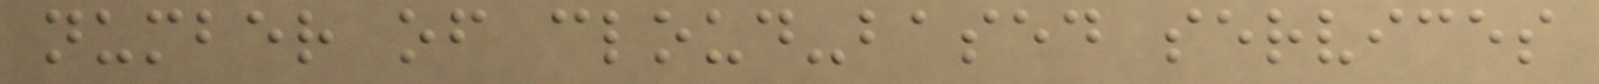number of cloud-based services
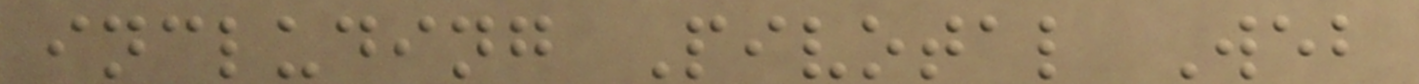including Pivotal Web
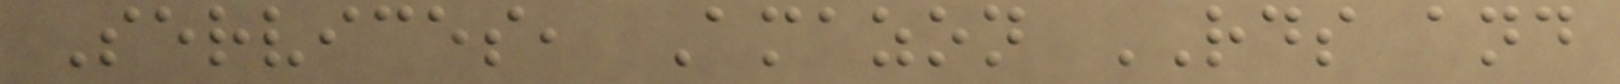Services, Amazon RDS and
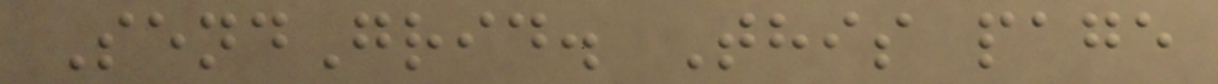SendGrid. This page
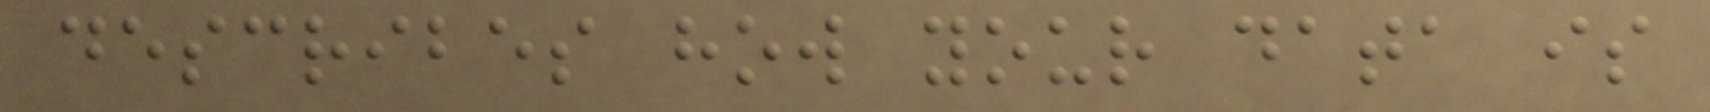describes how your data is
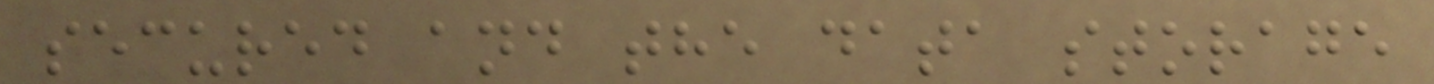secured and the data storage
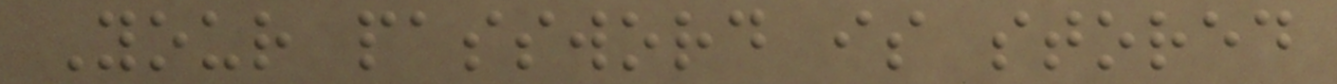Your password is stored
